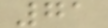71
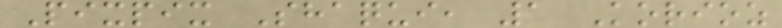Pixpix Shaqui, 1 Korioz
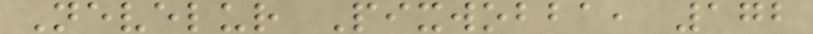Nevelur Pixwobba, 172
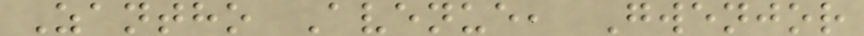Zantho Avenue, Gwenjor
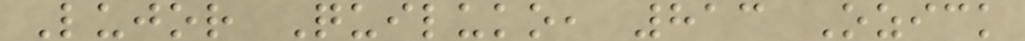Lujor Quiluko, 813 Ozick
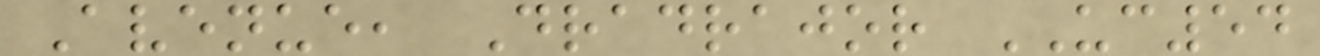Avenue, Dradrajor UC54
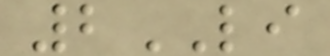2LI
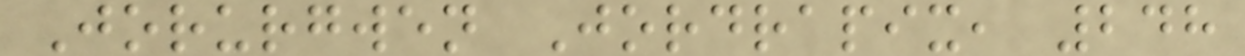Jorurgwen Jordrapix, 248
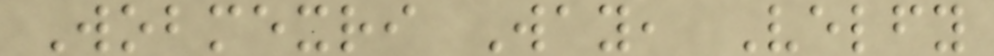Wobmexri Way, Velfy
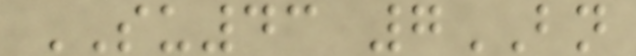SU43 7BN
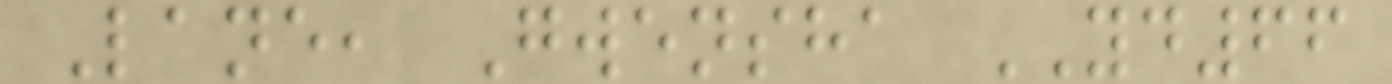Lane, Gwensha YD66
